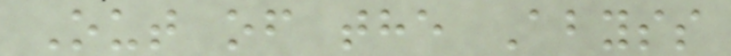Out of the Abyss
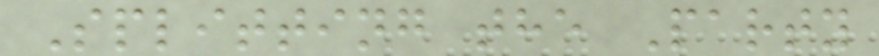Splitting the Party
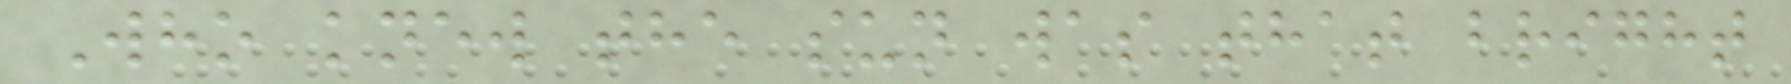Who knew the sun was that bright
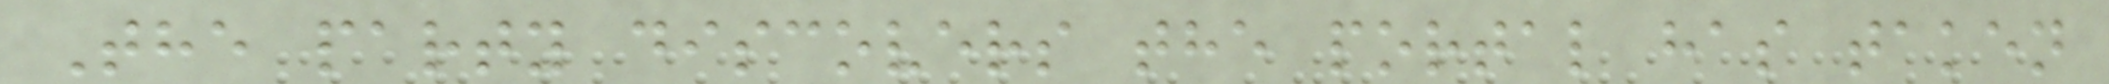The party discovers the portal has taken
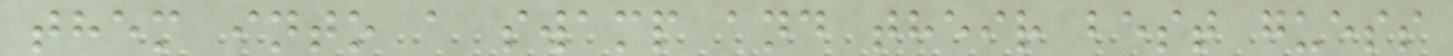them into a swamp and their best guess
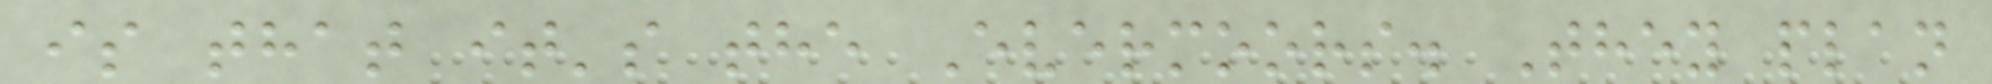is that it's the Evermoors. They plan
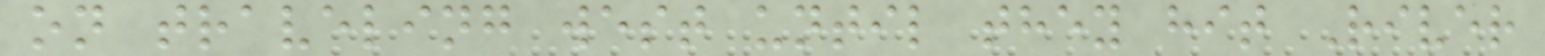on traveling west until they hit River
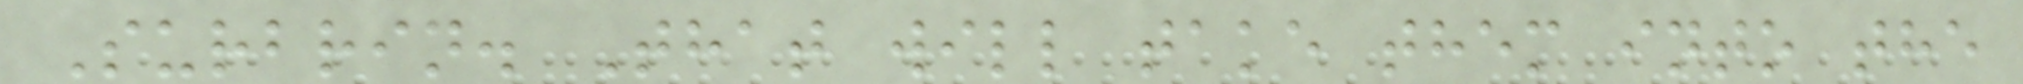Surbrin. That will take them into the
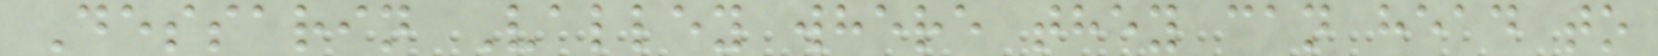Dessarin Valley where they can head to
